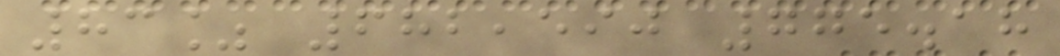83% 682,590 775.18
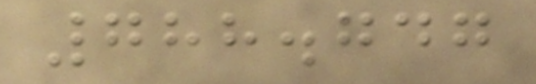788.747
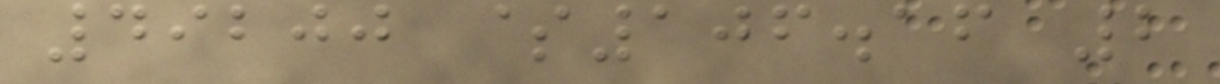49200 $106.16 2
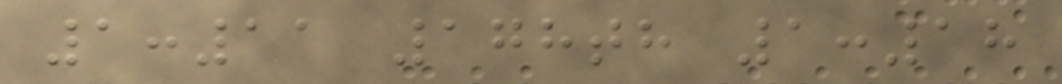1:11 178th 1:18
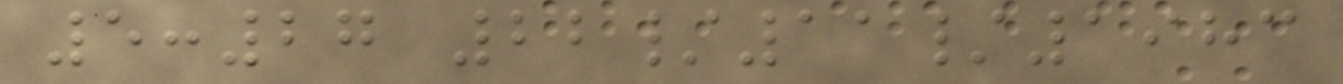5:27 22/11/1983
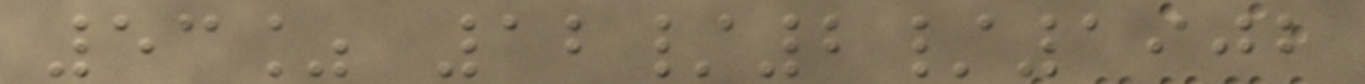53% 12/2/1902
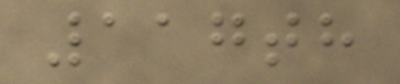117th
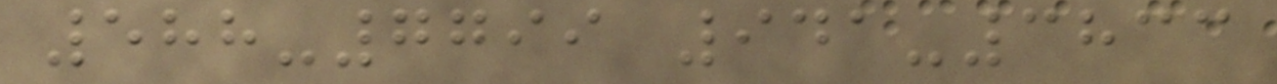588-7799 941-3833
